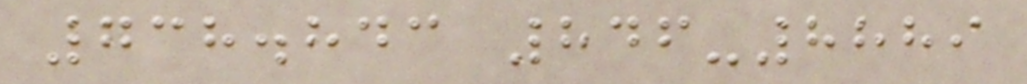738.843 846-8889
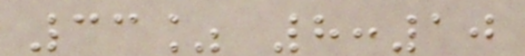33% 8:10
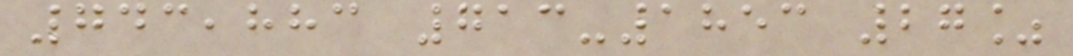743,883 713-1853 27%
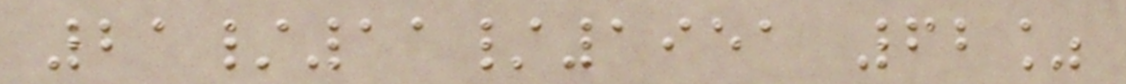21/11/1951 62%
